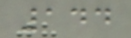144
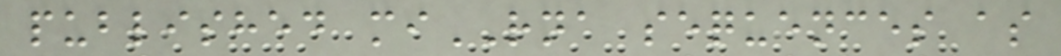published miRNA sequences as
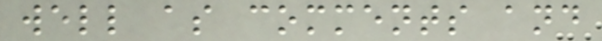well as comments and
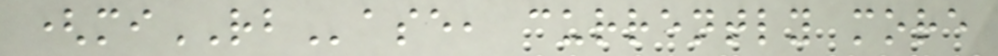(miRBase, currently more
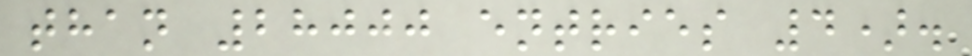than 28000 entries 4).
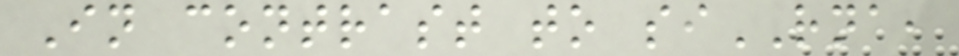In contrast to siRNA,
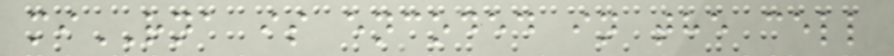miRNA is encoded in the cell
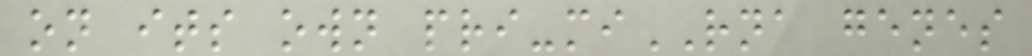on its own pri-miRNA genes
